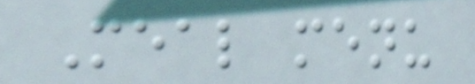Meal menu
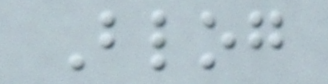Blog
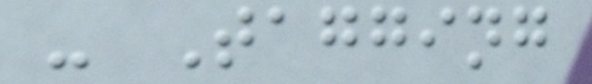- Tagging
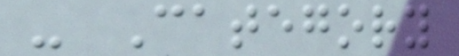- Category
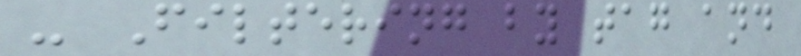- Filtering by tag and
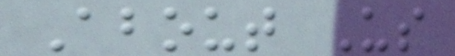About Us
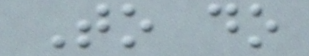To do
